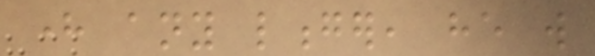here any longer, he will
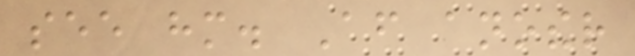see him. After another
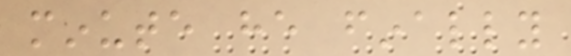minute he finally
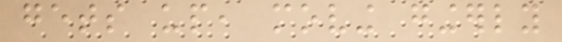gets up, moving gingerly
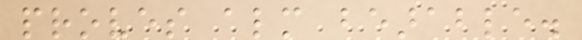proves almost bearable.
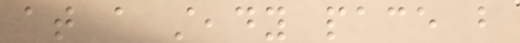at a steady pace but
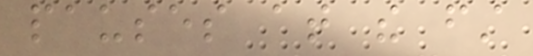pauses at the first
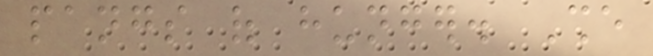pangs of hunger. She
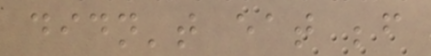didn't eat before
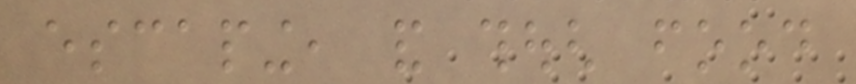escaping, and though food
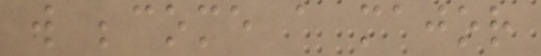will become a major
